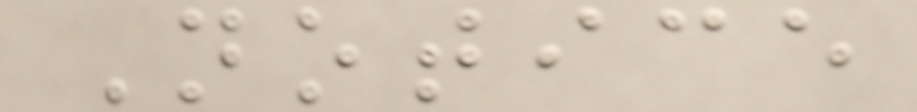Notice
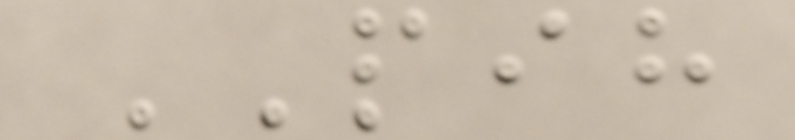PIH
